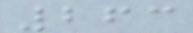263
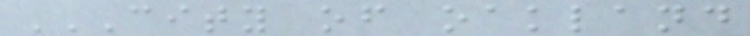CITY OF OAKLAND
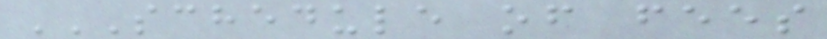SCHEDULE OF FEES
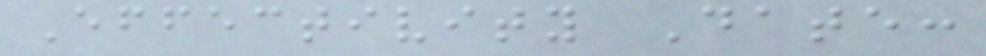Effectivity Date:
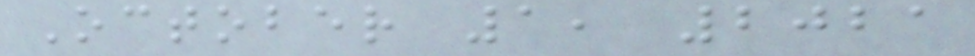October 1, 2021
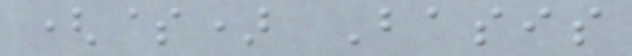($) Basis
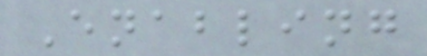Enabling
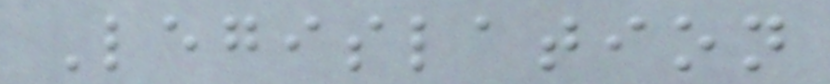Legislation
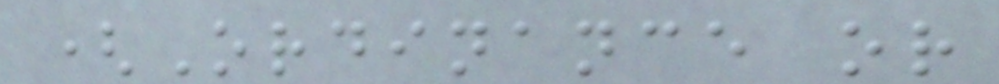(Ordinance or
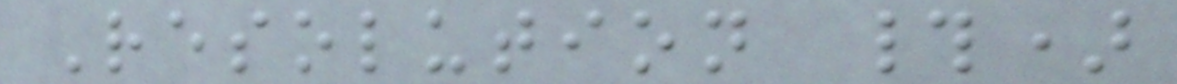Resolution #)
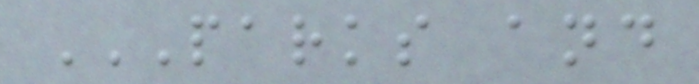PARKS AND
